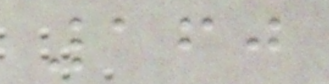160
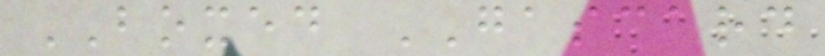BOXED GASCARD
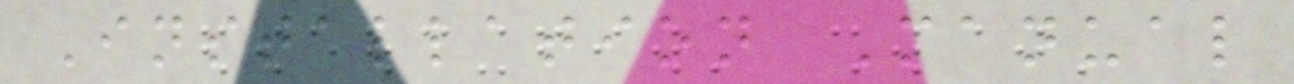Installation Manual
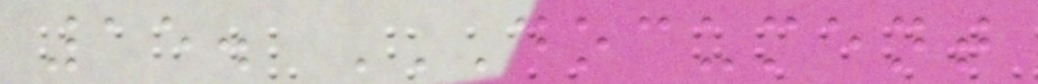15. DOCUMENT
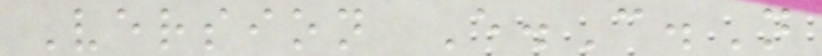Version E.C.N
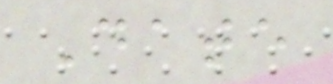Date
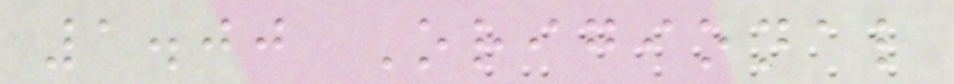1.00 Origional
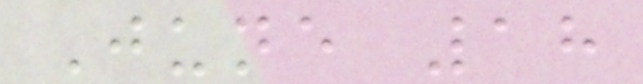June 18
